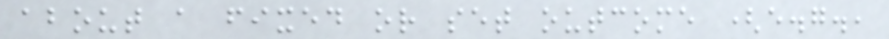about a fixed or set outcome (e.g.,
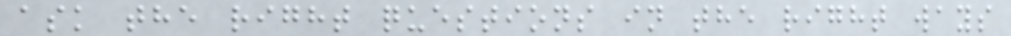ask the right questions in the right ways
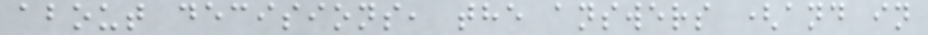about decisions, the answers (and in
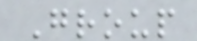Group
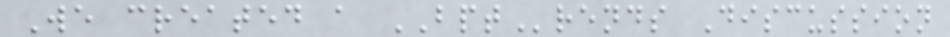We created a BPTrends Discussion
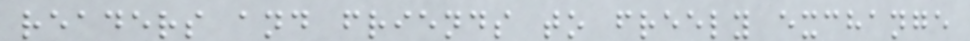readers and friends to freely exchange
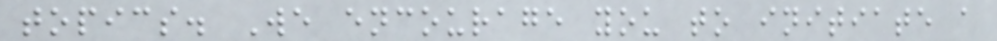topics. We encourage you to initiate a
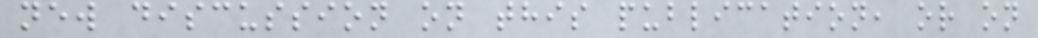new discussion on this publication, or on
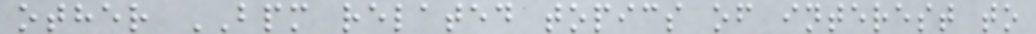other BPM related topics of interest to
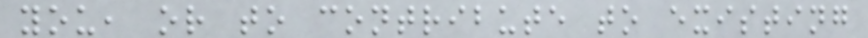you, or to contribute to existing
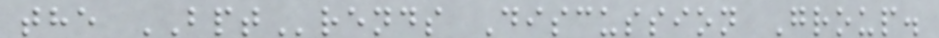the BPTrends Discussion Group.
